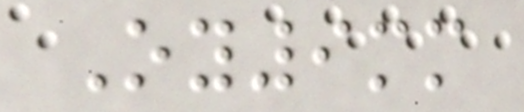Oy9mm
